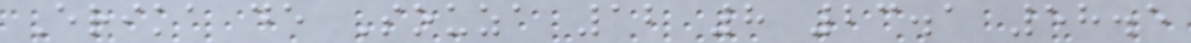Erika de Souza 12 8 23.1 58.5
